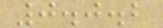0.0.2
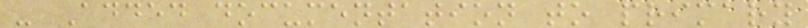- Added documentation to primary
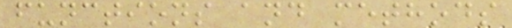functions and methods
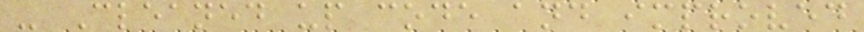- Cleaned up code and improved
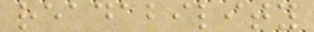readability
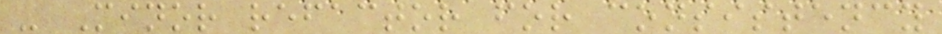- Minor refactor for consistency
